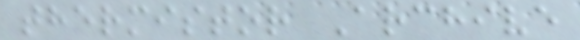thermistor Archive
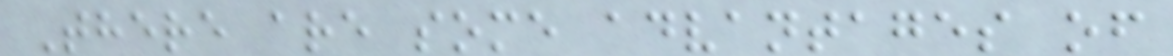There are some advantages of
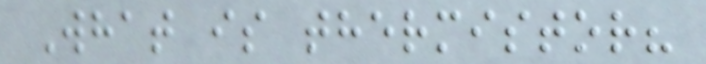What is thermistor?
